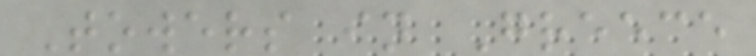Towers in Greece
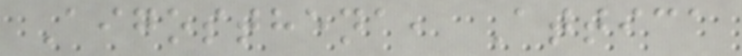Aigosthena, Attica
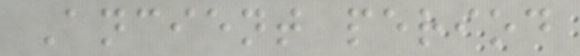Ancient period
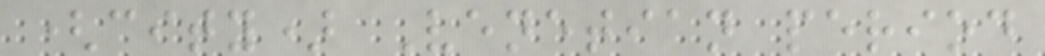(city) Venetian period
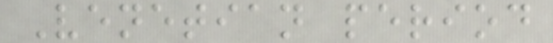Venetian period
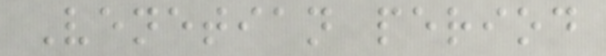Venetian period
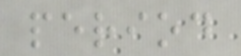period
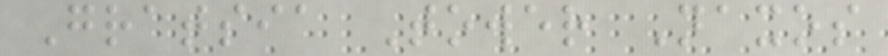Gratsia Tower Naxos
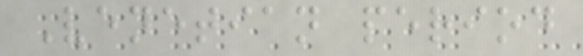Venetian period
